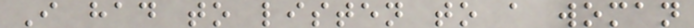I had to listen to a woman
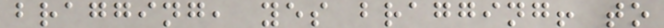bragging, yes bragging! to
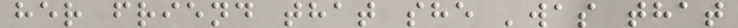her friend that she 'was that
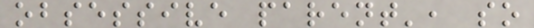obsessive parent', so
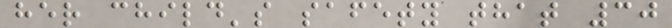her child's safety that 30
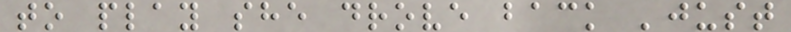to play she drove back 'just
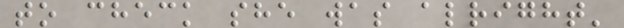to check she was alright'
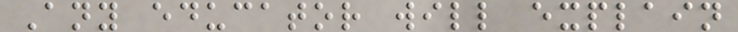Any educator will explain
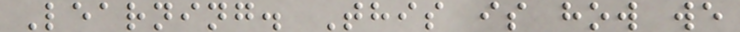Learning. This is how we
